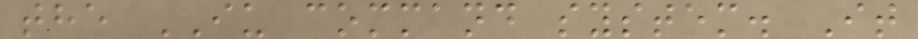the IU command system. It
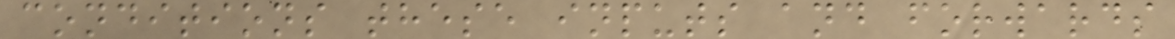conditions these inputs and forwards
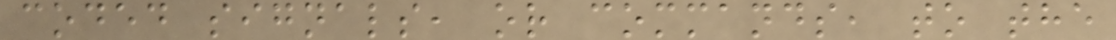coded signals, or commands, to the
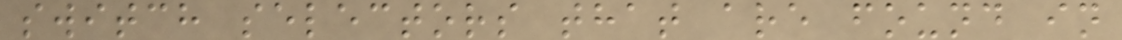switch selectors that are found in
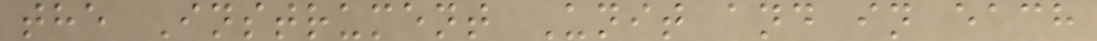the Instrument Unit and in each
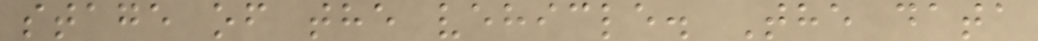stage of the vehicle. The data
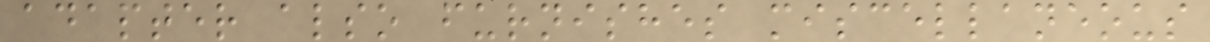adapter also furnishes miscellaneous
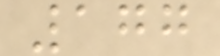177
